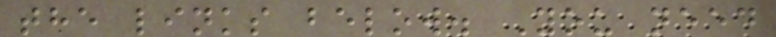the links below. You need
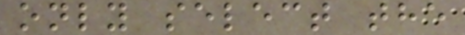only select the
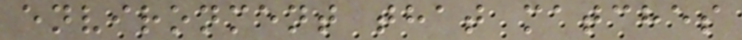environment that matches
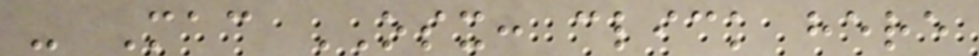- Mac OSX: click here
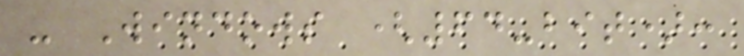- Windows (64-bit):
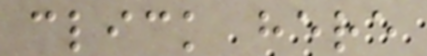click here
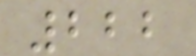222
